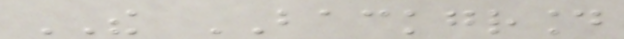THE BACKGROUND
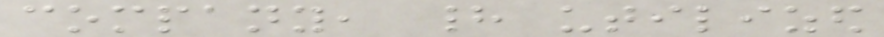company, had utilized
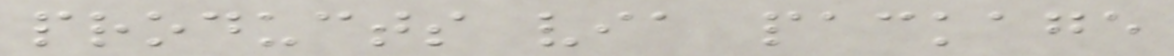products via package
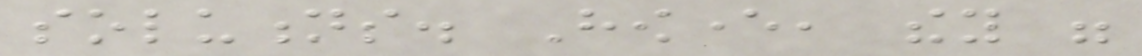solutions. However, they were
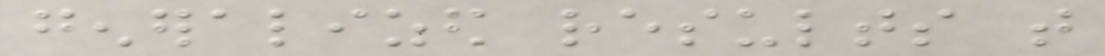generalized results that
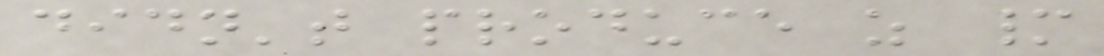didn't produce as many
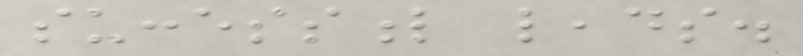successful leads.
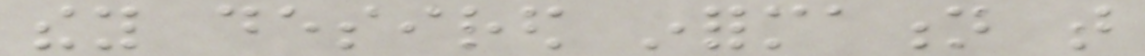they desired information that
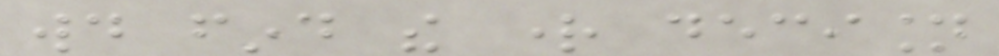would find the right decision
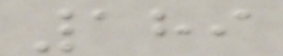189
